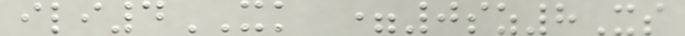ili4XK =0sz8Xs
